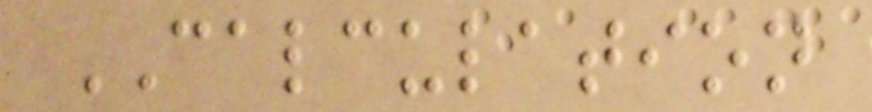CALCULATION
